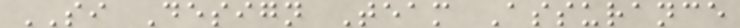SI Design Team Assurance
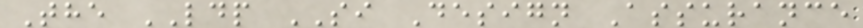The LDP SI Design Assurance
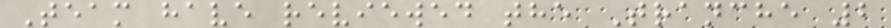Team have reviewed the Tranche 2
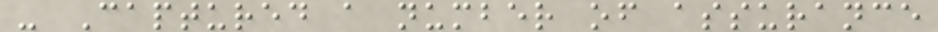- Captured a number of assurance
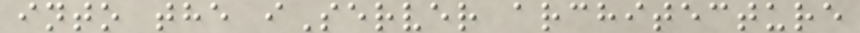into the iServer architecture
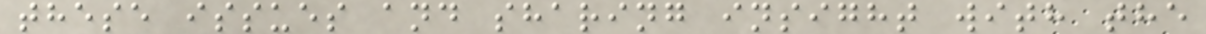these issues and sharing insight with the
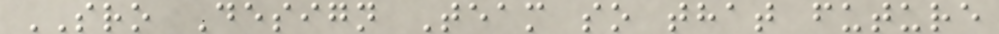SRO Design Team so that future
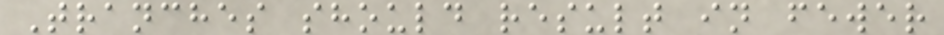Tranches should result in fewer
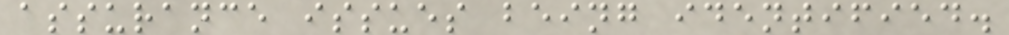assurance issues being identified.
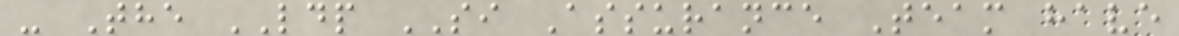- The LDP SI Assurance Team have
